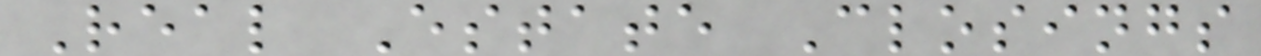Real Estate Closings
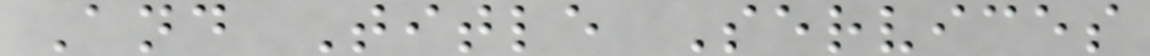And Title Services
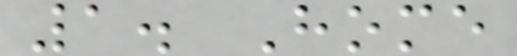1. Home
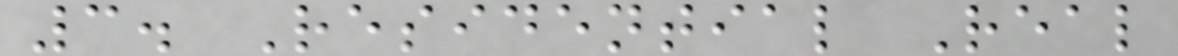3. Residential Real
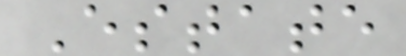Estate
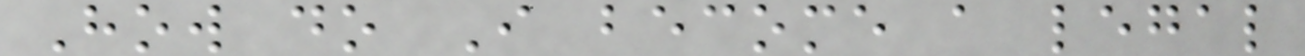How do I become a legal
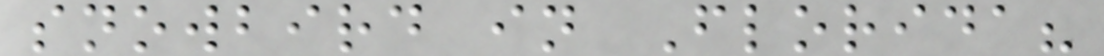snowbird in Florida?
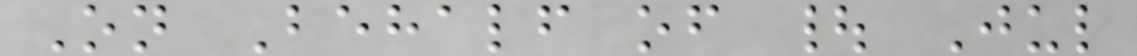On Behalf of | Jul
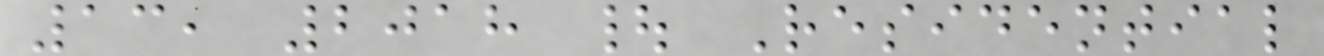13, 2018 | Residential
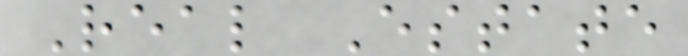Real Estate
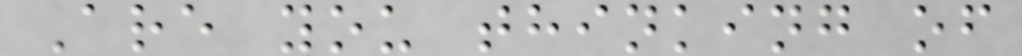Are you thinking of
